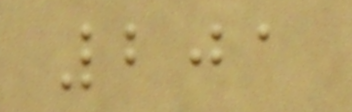201
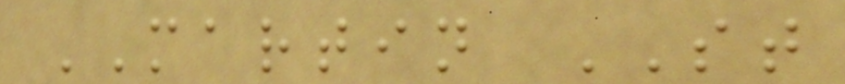MARTIN ST
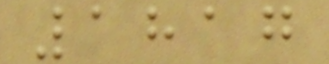1817
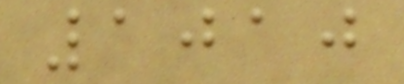1010
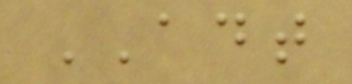ADT
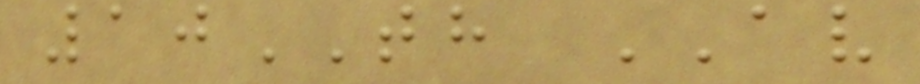10TH AV
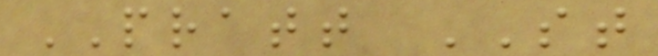PRATT ST
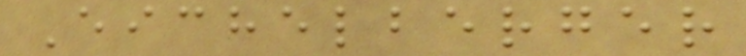Eichelberger
